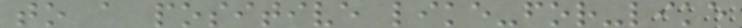to a positive like-for-like
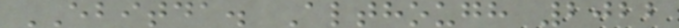EBITDA. Although 2022
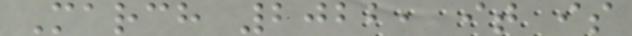March 2022, it is
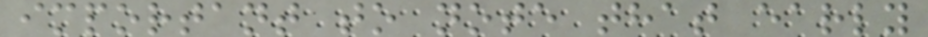important to note that early
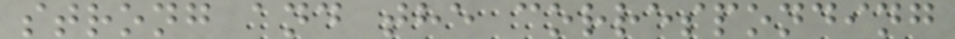strong and the corresponding
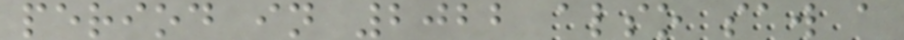period in 2022 also saw a
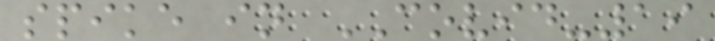spike in COVID-19
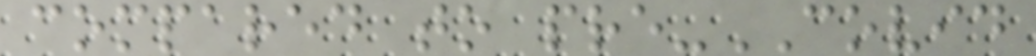compared to pre-COVID
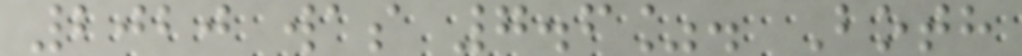2020 was 7.6%. Both
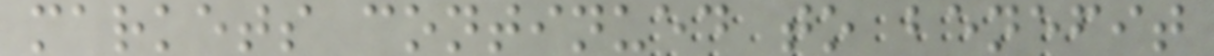markets continued to benefit
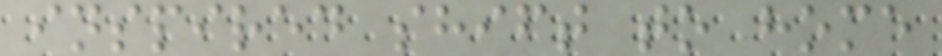inspired shift to home
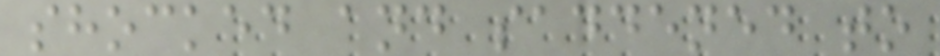shocked and saddened to
